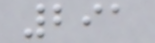291
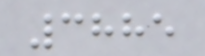3885
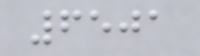6501
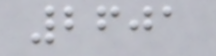2601
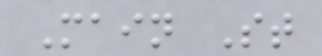Main St
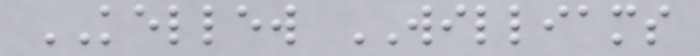KELLEW WILLIAMS
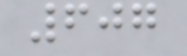607
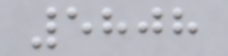5808
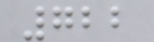722
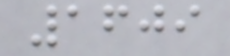1609
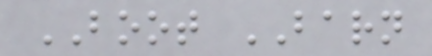BOOT BARN
